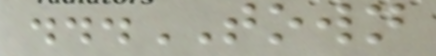...TOWN
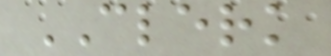CLERK
